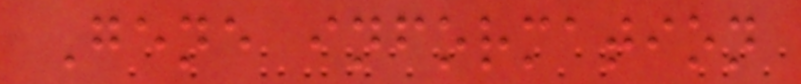Gene information
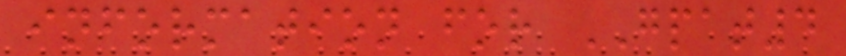information for GPAT4
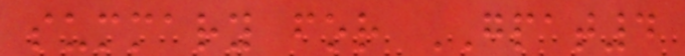summary for GPAT4
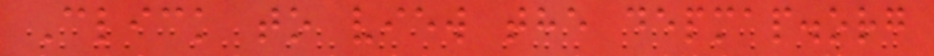Click to view the depmap.org
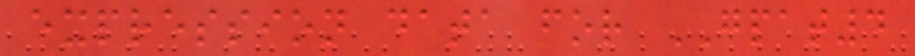expression data for GPAT4
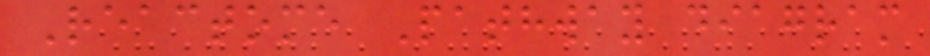Reactome Pathway diagram
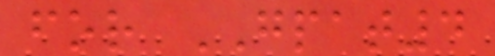for GPAT4
